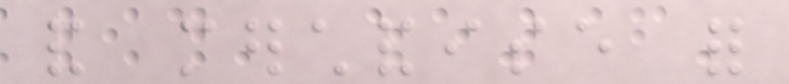and merchandise for
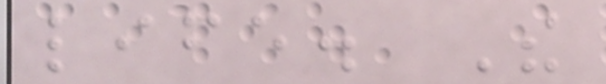life. The
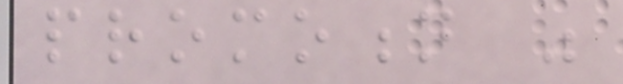promotion was
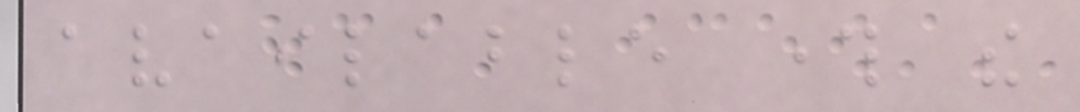available through the
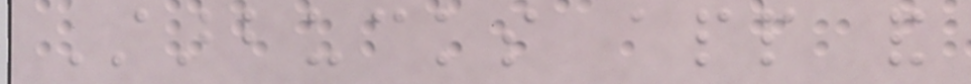Starbucks app and
